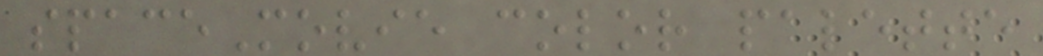spaceMovie color palette
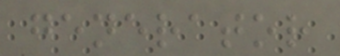generator
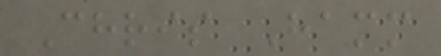Chris Hamm
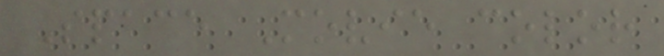Space Movie color
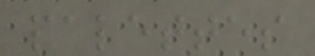palettes
